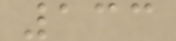133
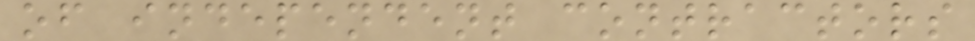of independent contractors
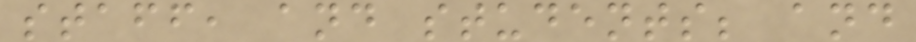staff, and students; and
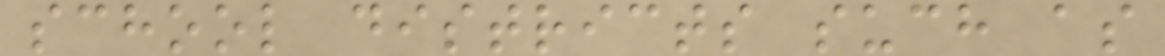school districts such as
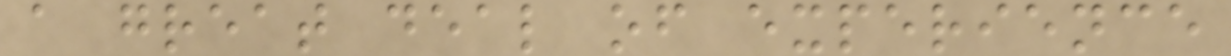a great deal of experience
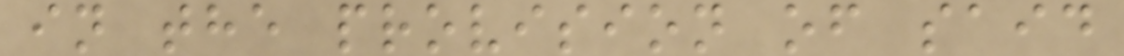in the provision of said
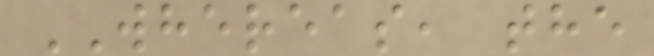WHEREAS, the
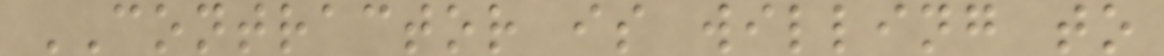CONTRACTOR is willing to
